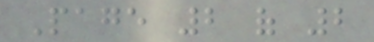Page 2 of 2
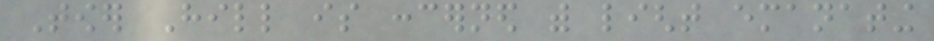Tower Hill is concerned with light emanating
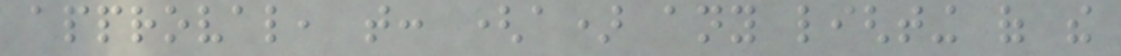approval, that: (a) any lighting of the
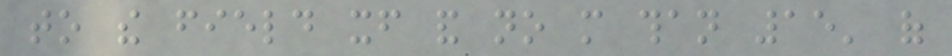to the field itself and no more than 15' of
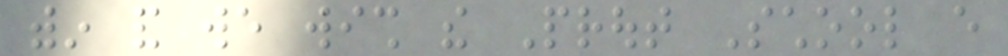within and we wish the Prout School every
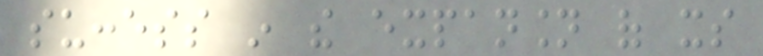success in the expansion of its
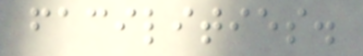facilities.
